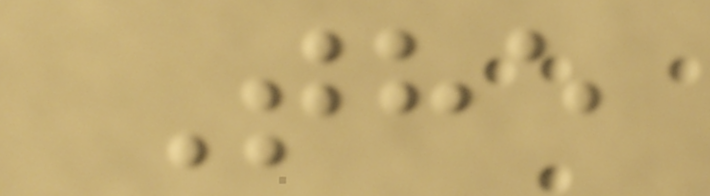The
